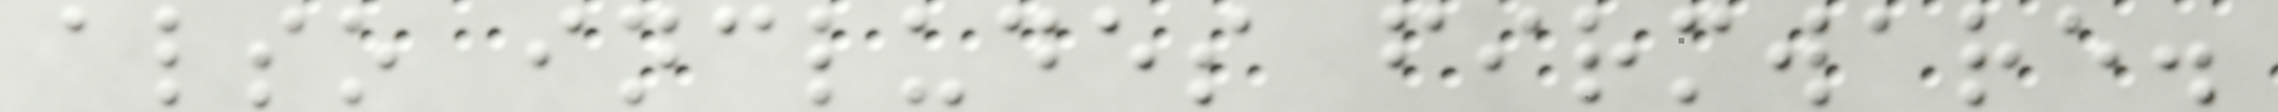also includes firmware.
